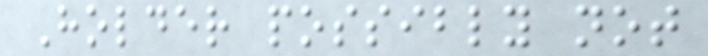Holder possibly not
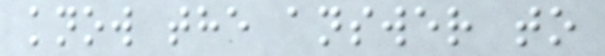know the answer to
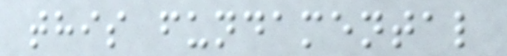this fundamental
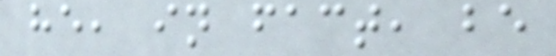he, in fact, be
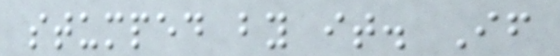stumped by it. If
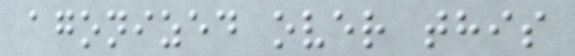agonized over this
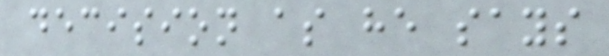decision as he says
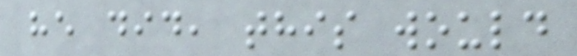he did, this would
